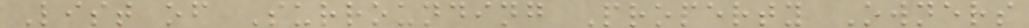List of Surrounding Property Owners
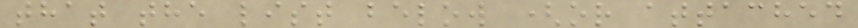that the list below (or attached
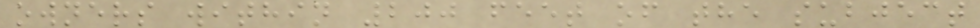owners within 200 feet of the subject
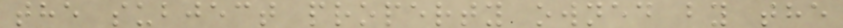the subject property owned by the
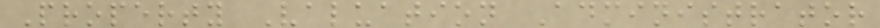Property Valuation Administrator
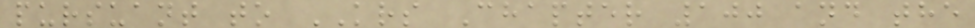pursuant to KRS Chapter 100 and the
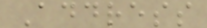Address
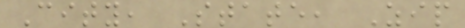City, State, Zip
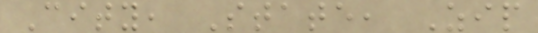City, State, Zip
